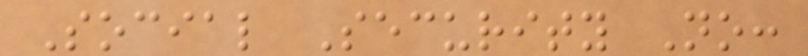Social Security No:
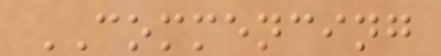COMMENCING
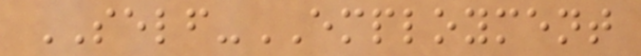SELF-EMPLOYMENT
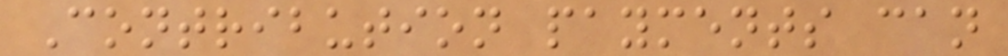Contribution payments can
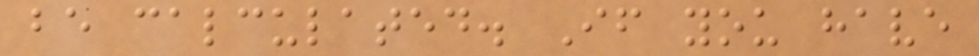be calculated. If you have
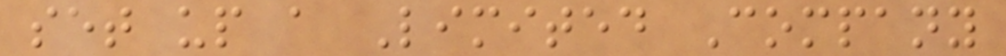set up a Limited Company
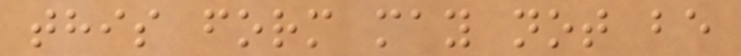this form may not be
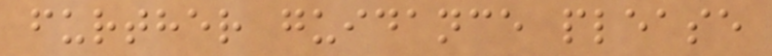further guidance please
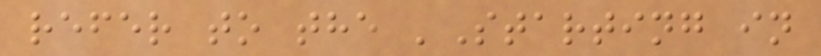refer to the 'Starting in
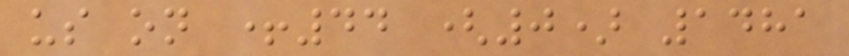us on +44 (0) 1481
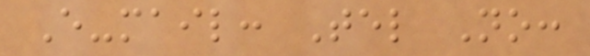E-mail: Tel No:
